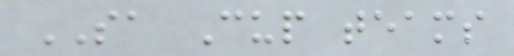SA Cup teams
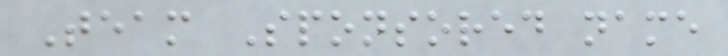Team Sponsored name
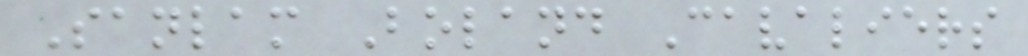Sanlam Boland Cavaliers
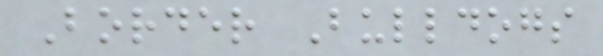Border Bulldogs
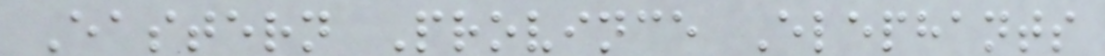Eastern Province Elephants
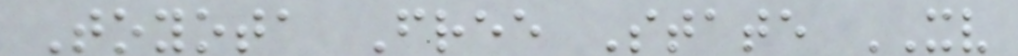Toyota Free State XV
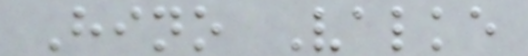Hino Valke
